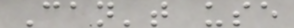Can't use
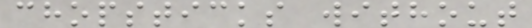chopsticks without
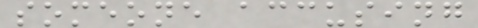someone accusing
